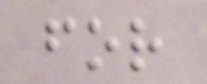for
